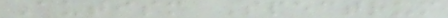Autism Spectrum
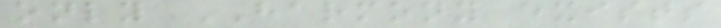only HARMONY exists
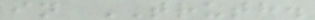in TRUTH.
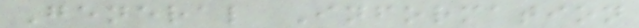General Information
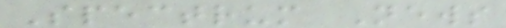Spectrum News
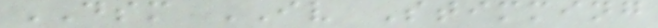DSM IV Stimming
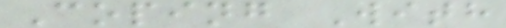Coping With
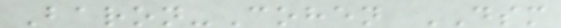Baron-Cohen DSM
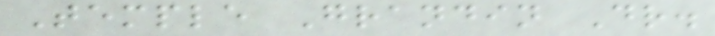Temple Grandin Dr.
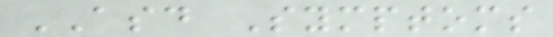ASD Symptoms
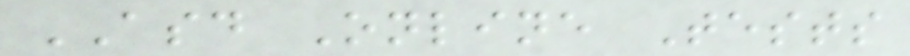ASD Online Tests
